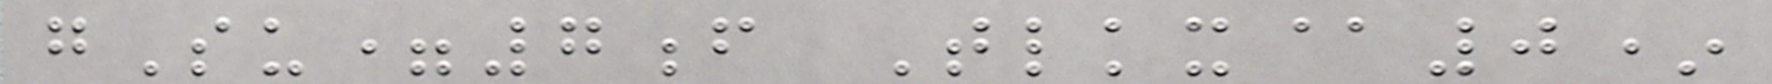gSu=7f Tlkx@0*
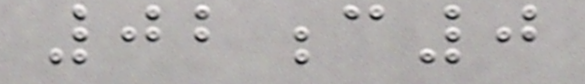02c0
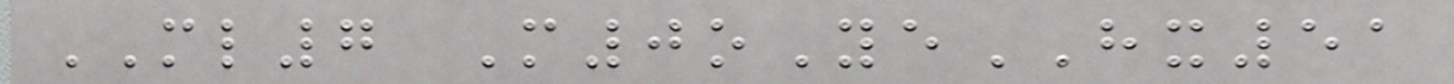ML7 M0oYeHX51
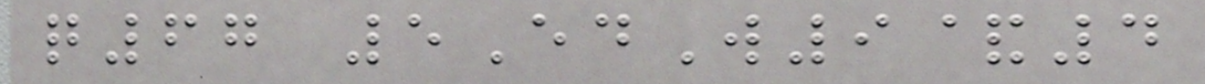q67 5EdW9&4
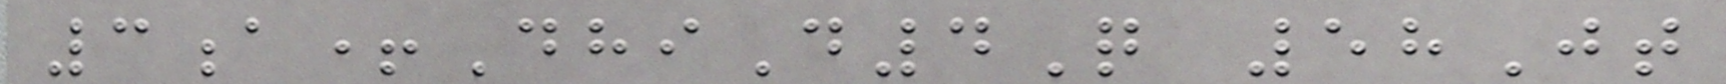3a+DhiD4Q 58Jt
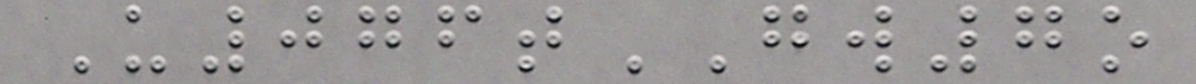U076tGW7o
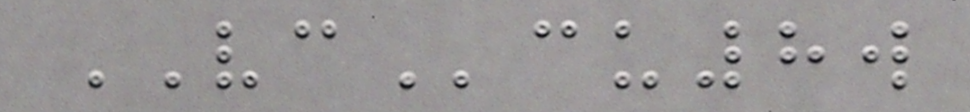VCcu8w
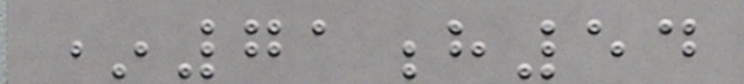*71h54
